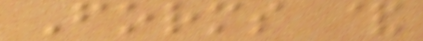Forms &
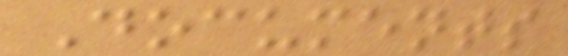Documents
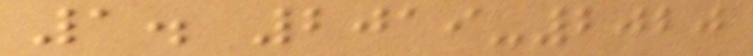1. 2019-2020
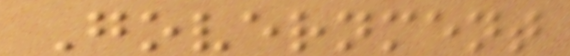Government
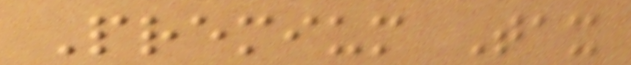Premium Tax
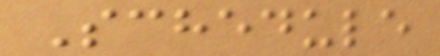Schedule
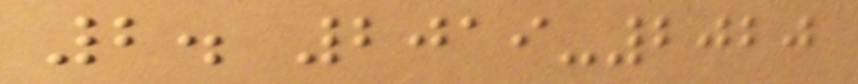2. 2019-2020
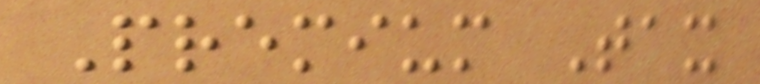Premium Tax
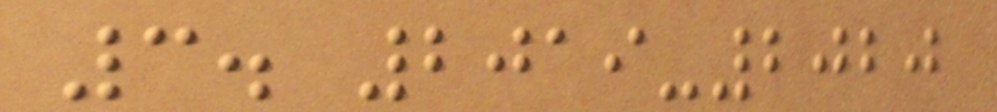3. 2019-2020
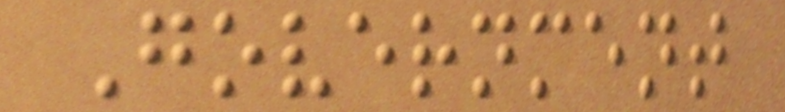Government
